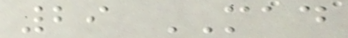29 MAD
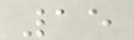15
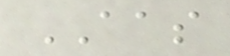AAS
